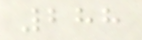288
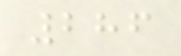286
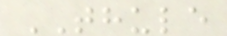THULE
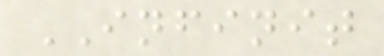INFINIT
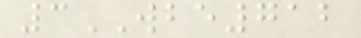3WBE712
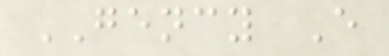GENCY E
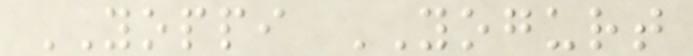YOPPI YOGURT
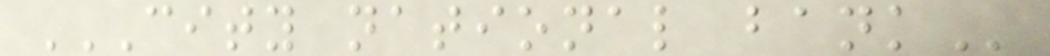CITY NATIONAL BANK
